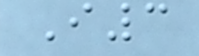I3
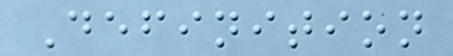Definition
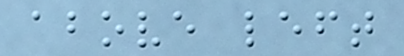above left
